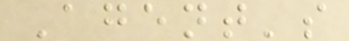Agent's
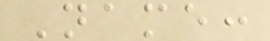Name:
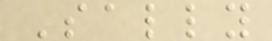Sally
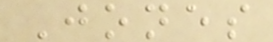Jones
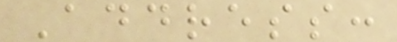Address:
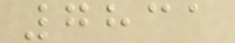7831
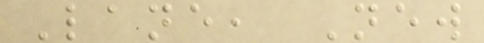Lane, New
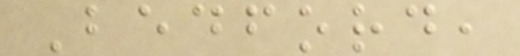Bedford,
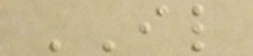IL
